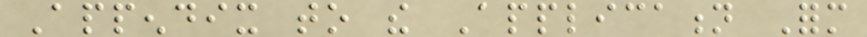Appendix to the Application Form
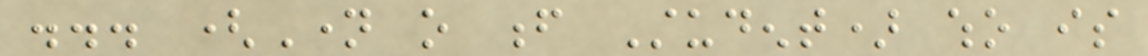... (Name o f Student) who is
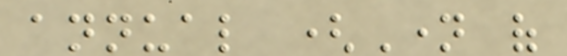annual (Name of
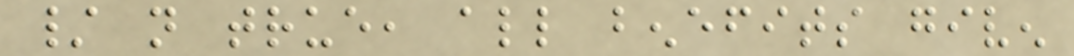/ not true, all benefits given
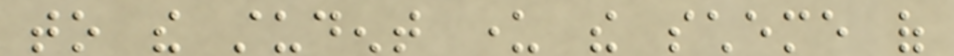to the student under the scheme of
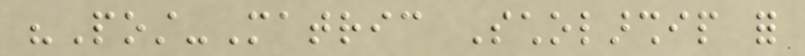"Post-Matric Scholarship for
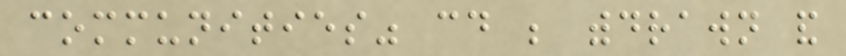communities" could be withdrawn and
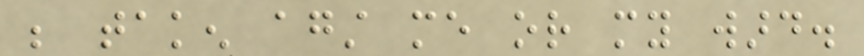be taken against me or my ward.
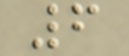6
